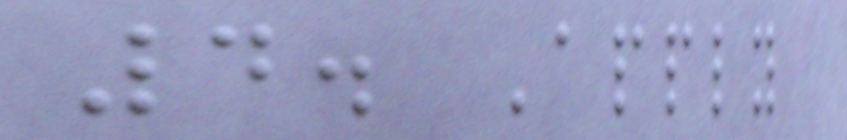4. Apply
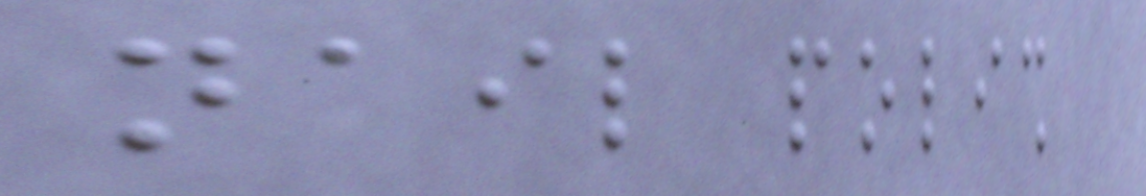nail polish
